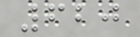620
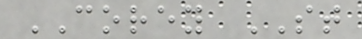COREY ST
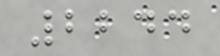2244
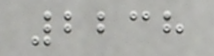2238
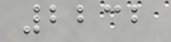2232
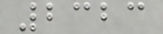2323
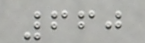660
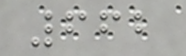662
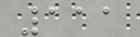111
